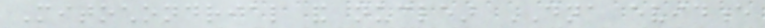Mitochondrial and nuclear DNA evidence
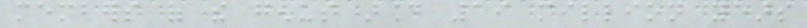members of the genus around 19 million years
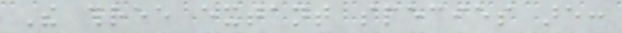The three extant species are:
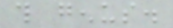this genus.
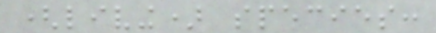(living) species:
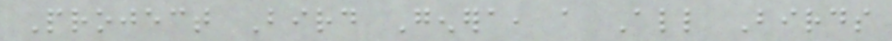Project Bird Genera, a All Birds
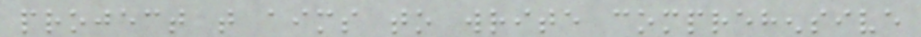project that aims to write comprehensive
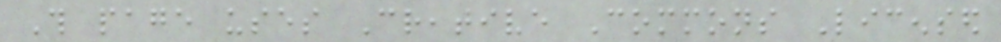This page uses Creative Commons Licensed
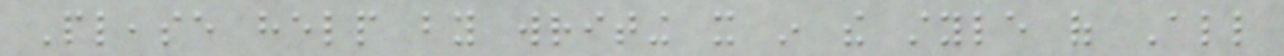Please help by writing it in the style of All
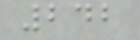242
